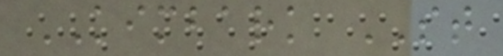KIMBARK ST
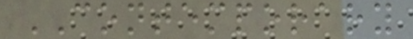CONTEMPORARY
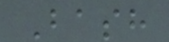Bash
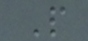P
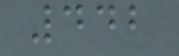442
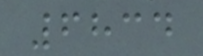6834
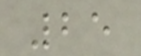25
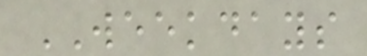WEEKDAYS
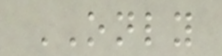ONLY
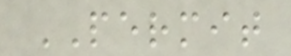PERMIT
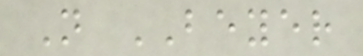N BEYER
